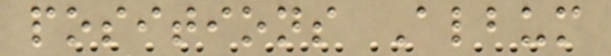positions Album
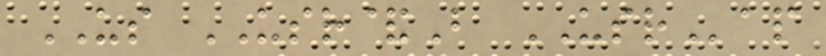US USR&B USRap
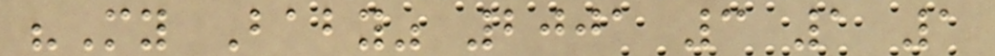"My Baby" 2001 3 1 1
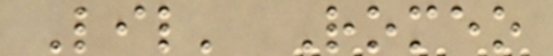Lil' Romeo
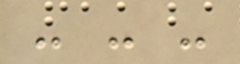- - -
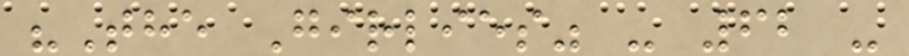"The Girlies" - 62 -
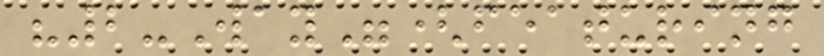"2-Way"(featuring
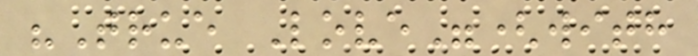"True Love"(with
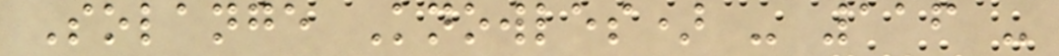Solange Knowles) - 116 -
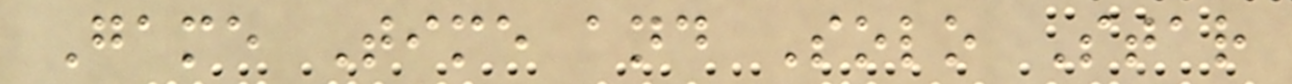Game Time and Solo Star
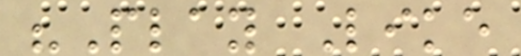"Play Like
